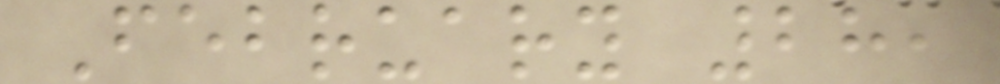February 28,
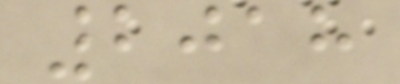2018
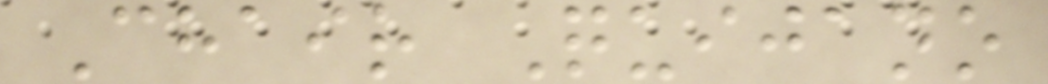Chair Quijano
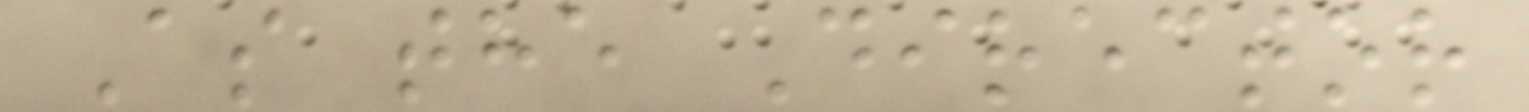As the Director
